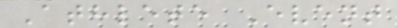Athlete Event
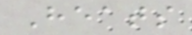Heats
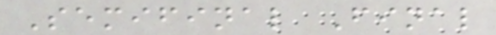Semifinal Final
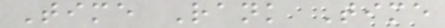Time Rank Time
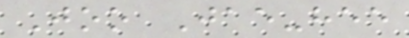Joo Jae-hee
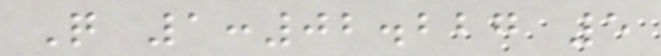Q 1:02.227 5
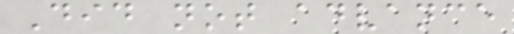Did not advance
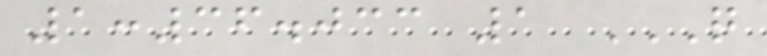1:36.033 1 Q
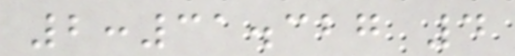2:31.327 4
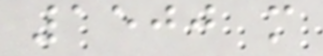1500 m
